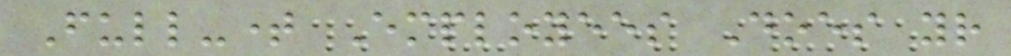Full-time Employees Does your
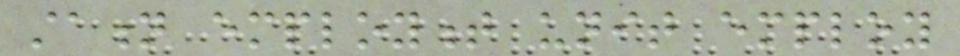station employment unit employ
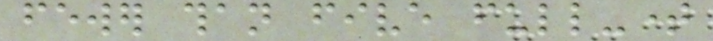fewer than five full-time
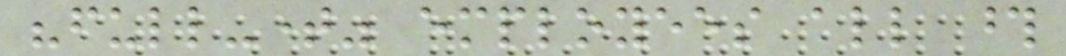"full-time" employees all those
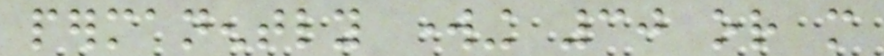permanently working 30 or more
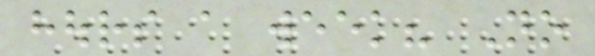hours a week? No
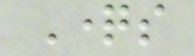Questions
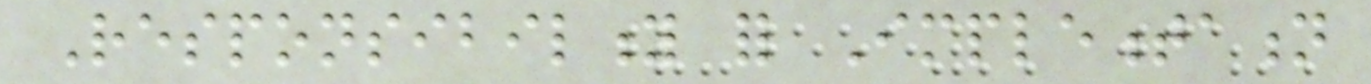Responsibility for Implementation
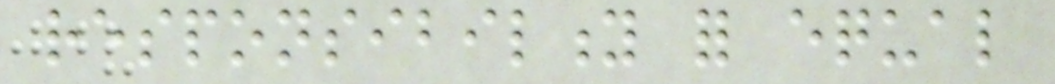responsibility for equal
